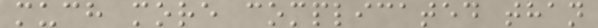much more complicated than
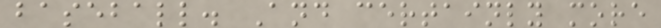baseball. And certainly more
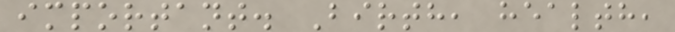important. Birth, health,
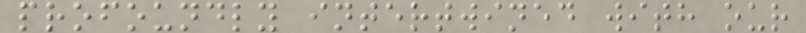profoundly intertwined with our
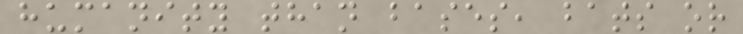humanity than bases, bats or
